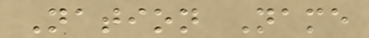Nation Name
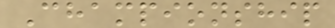Championship
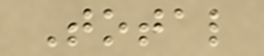Total
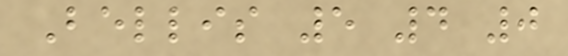Bellis 5 4 0
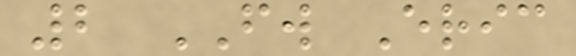2 FW Eric
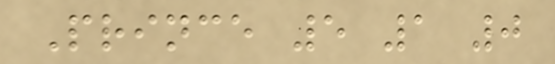Prince 5 1 0
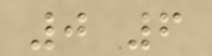0 6
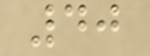40
